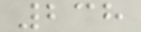238
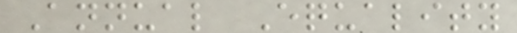Annual Equality
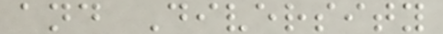and Diversity
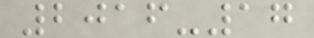2016-17
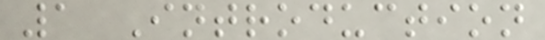1 Introduction
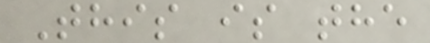This is the
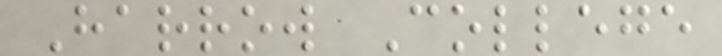Harrow College
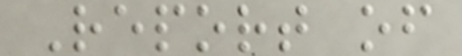Report of
